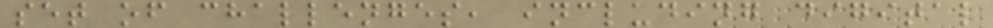set of challenges, including digital
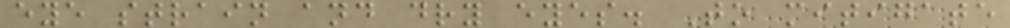eye strain and dry eyes. To mitigate
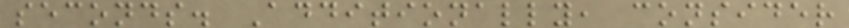seconds. Additionally, consider
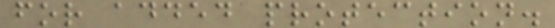for added protection.
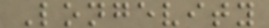Longevity
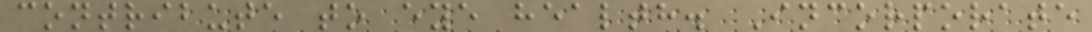contribute to eye health. Incorporate
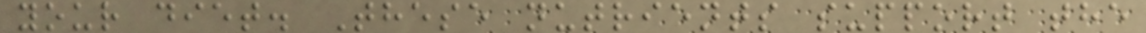your diet. These nutrients support the
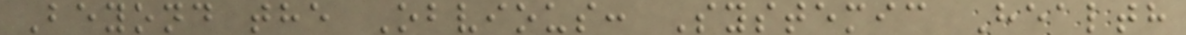Beyond the Obvious: Systemic Health
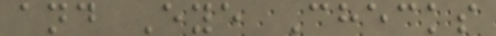and Eye Checks
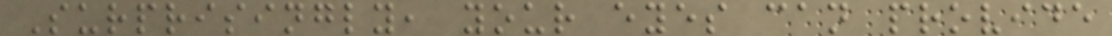Surprisingly, your eyes can provide
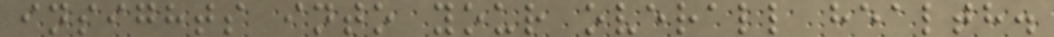insights into your overall health.
